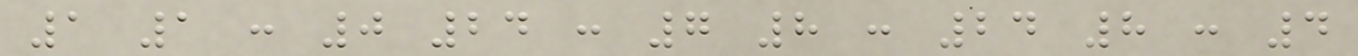1 1 : 0 24 : 7 8 : 24 8 : 4
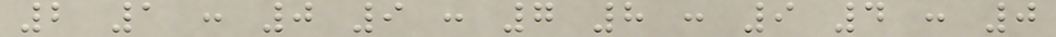2 1 : 0 9 : 7 8 : 9 4 : 0
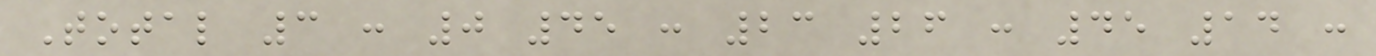Total 3 : 0 45 : 23 26 : 45 14 :
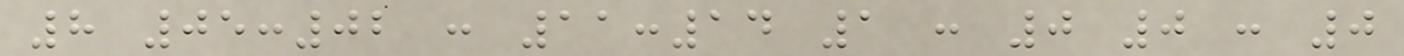8 05:02 : 11:14 1 : 0 0 : 0
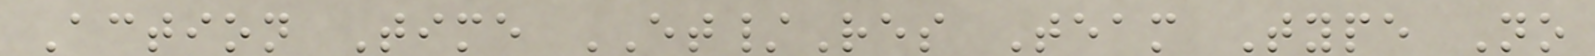Action Time ET/Res Team Type No
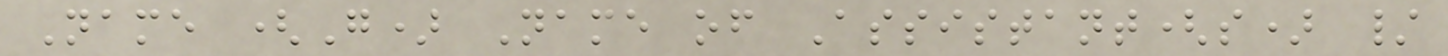Name (G) Name of Assistant(s) /
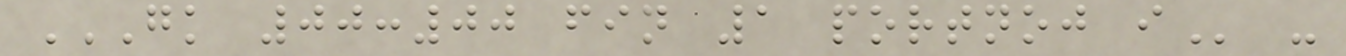GK 00:00 FIN 1 PORTNOJ I -
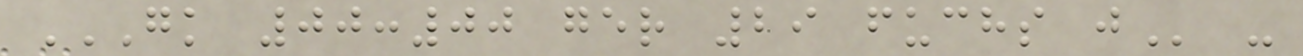GK 00:00 GER 29 FUCHS J -
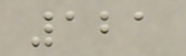121
